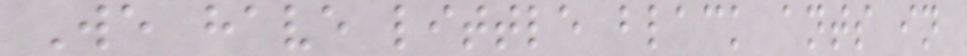We have little black ants in
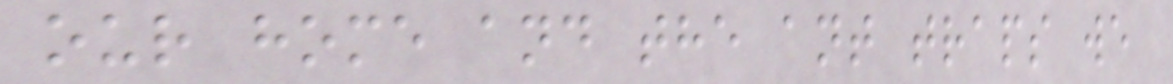our home and the ant traps we
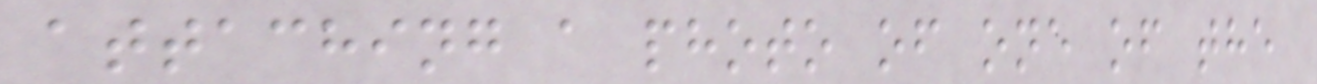attaching a photo of one of the
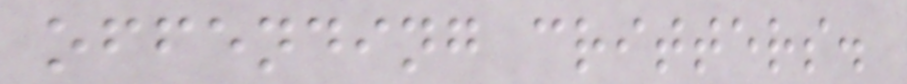offending critters.
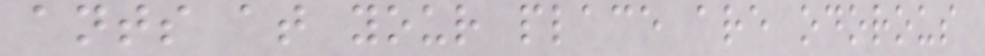ants at your place are odorous
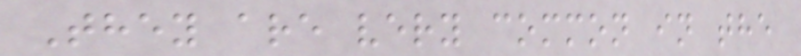They are very common in the
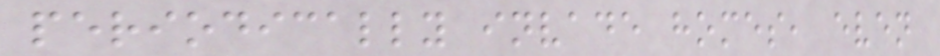periodically invade homes, even
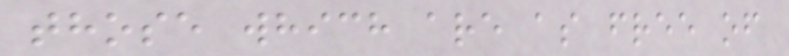those which are as free of
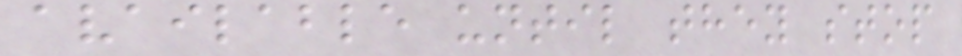available until they stop
